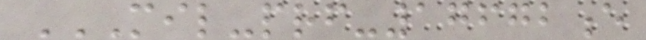MIL-PRF-17672E
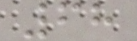68
